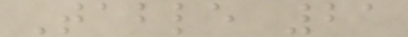Table 21
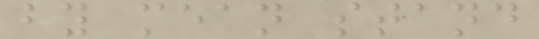by mean stand
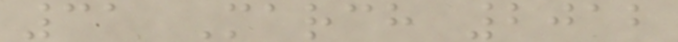31 March 2012
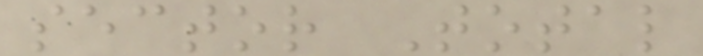sector Total
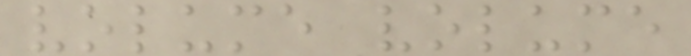volume volume
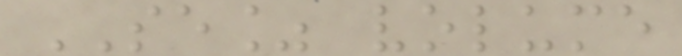SE% volume
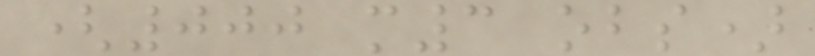(000 m3 obs)
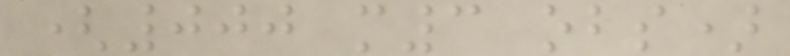(000 m3 obs)
